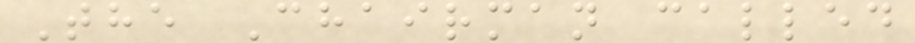The Chairman called
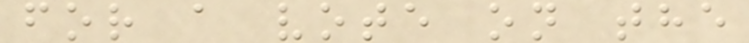for a vote on the
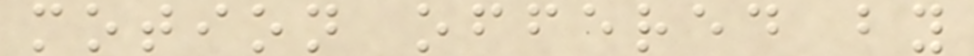motion offered by
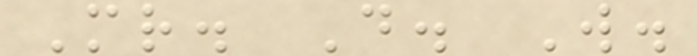Mr. D. W.
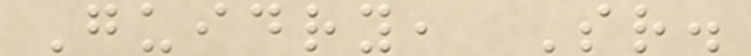Guidry, Sr.
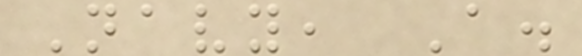Navy, A.
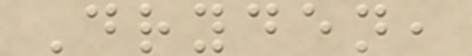Dryden,
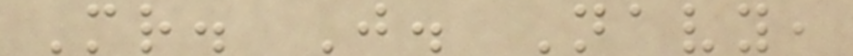Mr. J. Navy,
